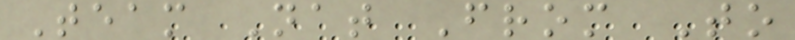Team Nat From To
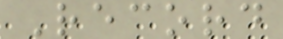Record
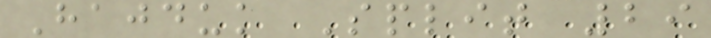Hajduk Split 29
